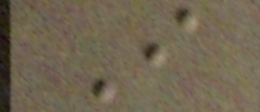I
